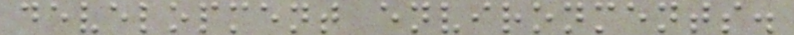development environments.
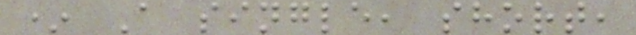* A single, short,
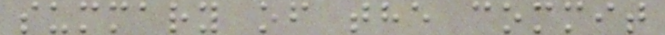summary of the commit
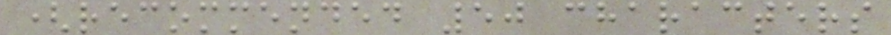(recommended 50 characters
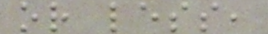or less,
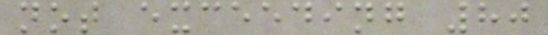not exceeding 80
